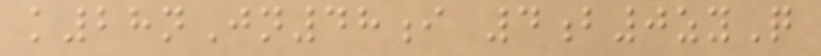k28nJn48i 4b0zyQ
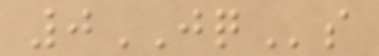0JQs
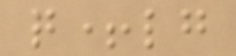q+lg
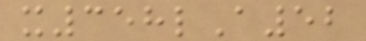x358lA52
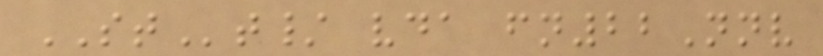STt/ vda fn22Nnv
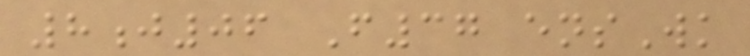8j06 F37 ensWk
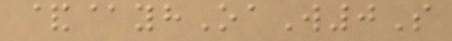&@yhOaW0S
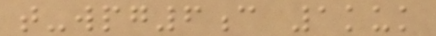t-wpg6c 1kuk
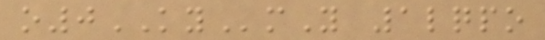o0KYmY 1lqpo
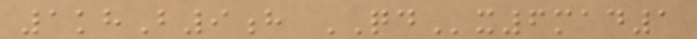1khB9h QDx6mad1
